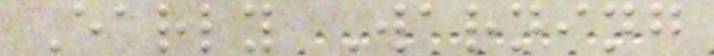Early Warning
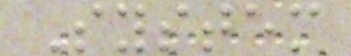System
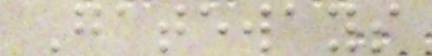Gateways
